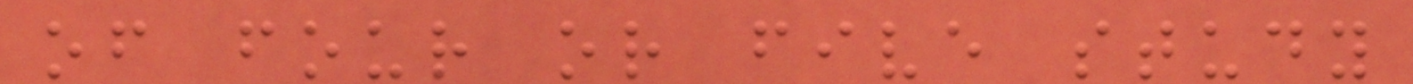of four or five study
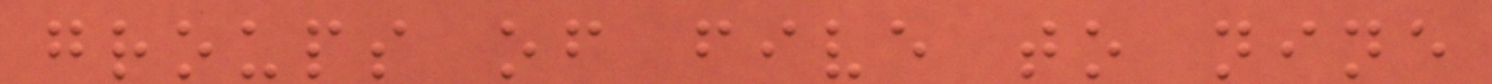groups of five to nine
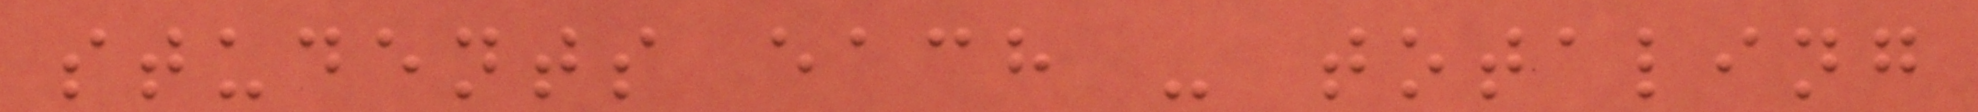students each - totaling
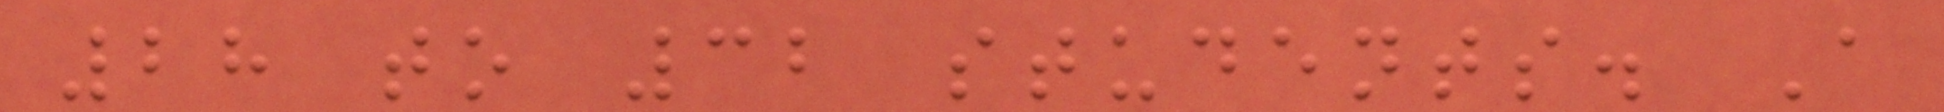28 to 32 students. A
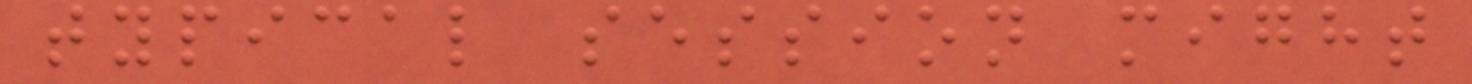typical session might
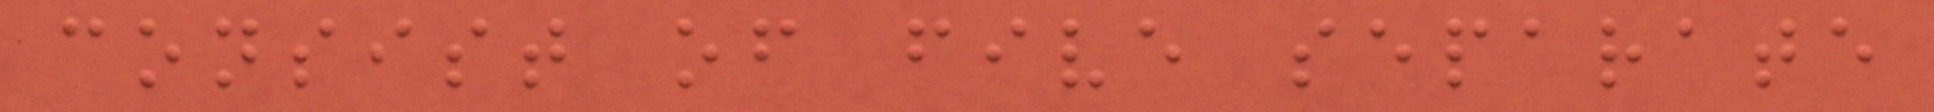consist of five separate
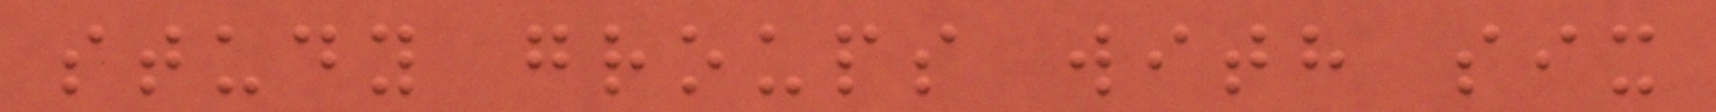study groups with six
